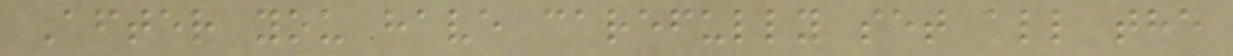After you have carefully set all the
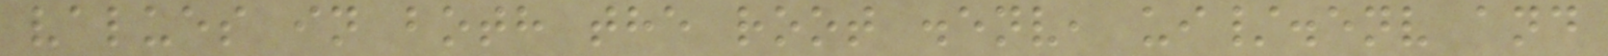values in both the root .env, ui/.env and
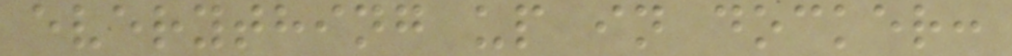everything up in docker:
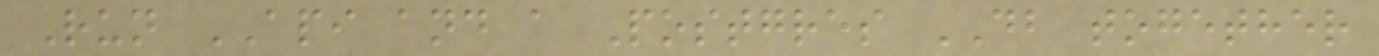Run API and a Postgres DB together
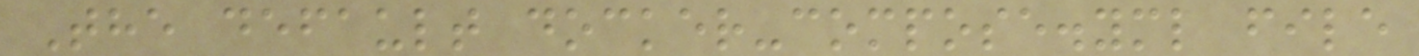The default docker-compose.yml file
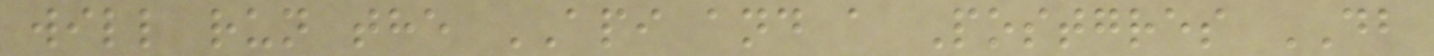will run the API and a Postgres DB
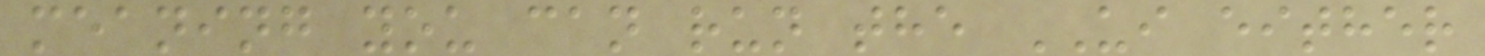meaning you can run the UI either
